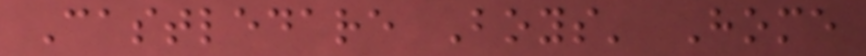Castledare Boys' Home
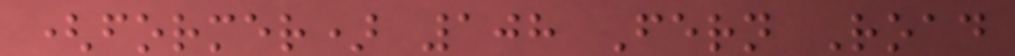(former) 108 Fern Road
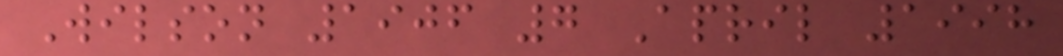Wilson 1906 7 April 1998
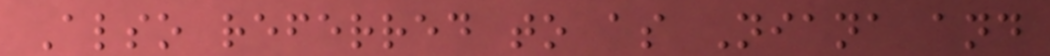Also referred to as Niana and
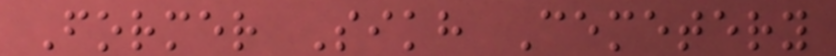Former Sikh Cemetery
